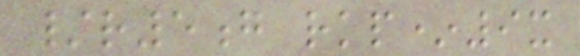/r5g rkp*9x
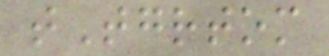tTgrtom
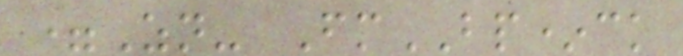=Zn- FmBP*ck
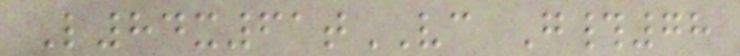L84x61tVC G#78
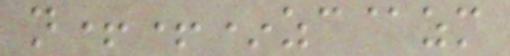n++*zc@zm
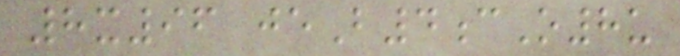8x96 jeB4cO8u
